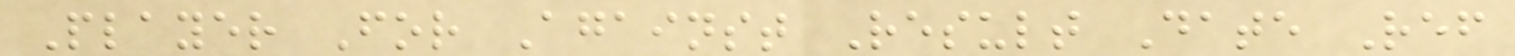Player For Against Result Date Ref
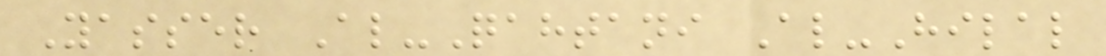Yasser Al-Qahtani Al-Hilal
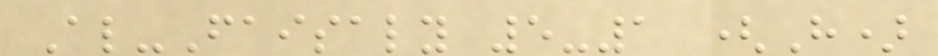Al-Faisaly 5-1 (H)
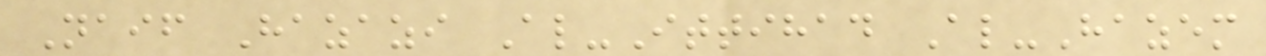Naif Hazazi Al-Ittihad Al-Hazem
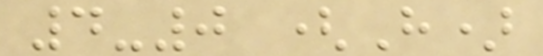4-0 (H)
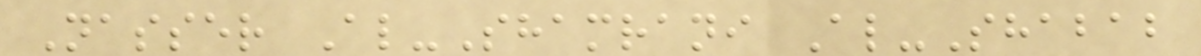Nasser Al-Shamrani Al-Shabab
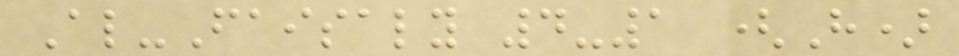Al-Faisaly 4-1 (H)
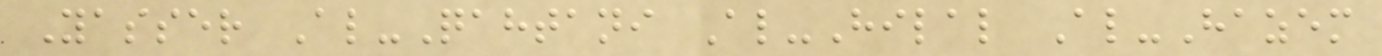Yasser Al-Qahtani Al-Hilal Al-Hazem
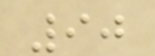90
